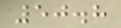50.8
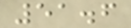51.6
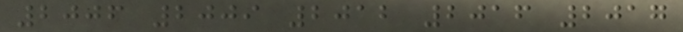2006 2009 2012 2016 2017
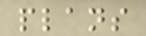plans
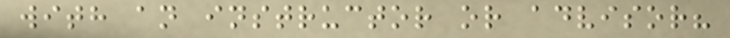with an instructor or advisor?
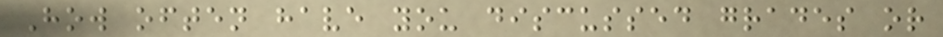How often have you discussed grades or
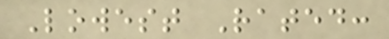Lowest Rated:
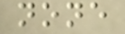none
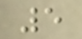5
